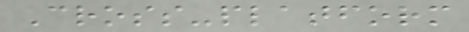Cross-platform
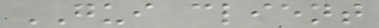GUI client
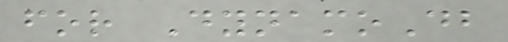for DynamoDb
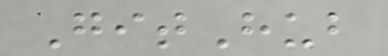GitHub
